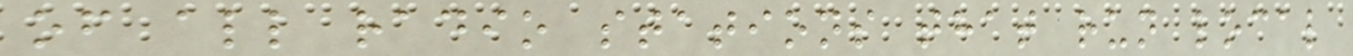of all radio stations that run local
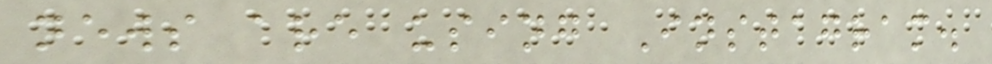news are using Instagram.
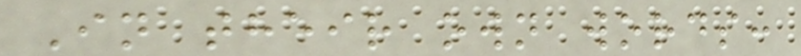In their own words:
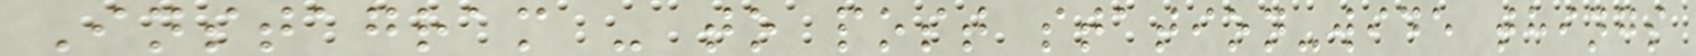Instagram - to post station-wide things
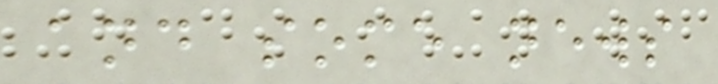and some news
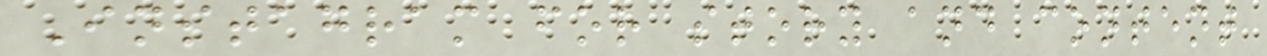Instagram for story and content
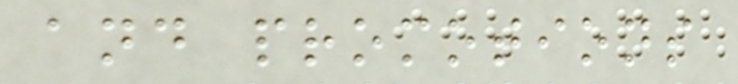and promotions
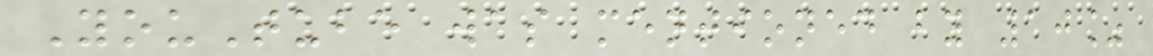YouTube was mentioned by 10%
